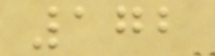172
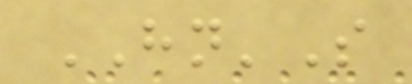HN'S
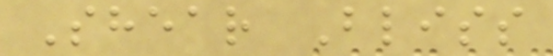Shear Bliss
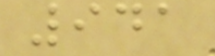941
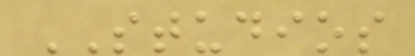STUDIOS
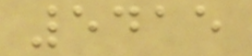5415
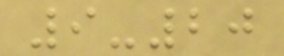9-20
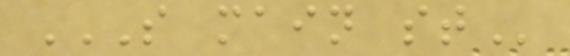S MAIN ST
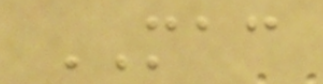MAC
